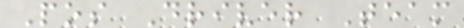Pos Driver Team
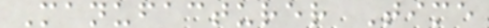Manufacturer Time
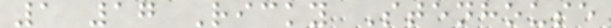1 17 Ricky Stenhouse
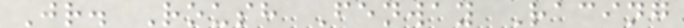Jr. Roush Fenway Racing
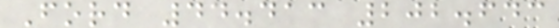Ford 44.413 202.643
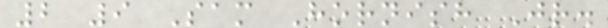2 9 Sam Hornish Jr.
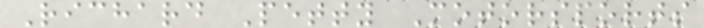Richard Petty Motorsports
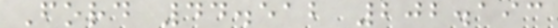Ford 44.512 202.193
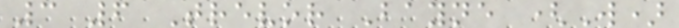3 6 Trevor Bayne (W)
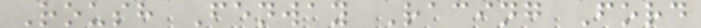Roush Fenway Racing Ford
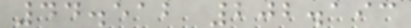44.512 202.193
